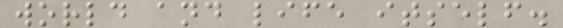world and life itself.
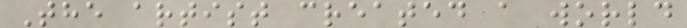The artist created a world
